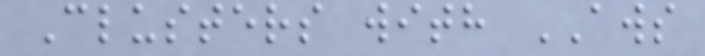Clusters with AWS
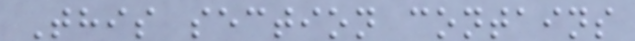This section contains
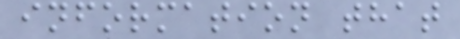information that
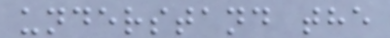understand the
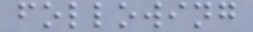following
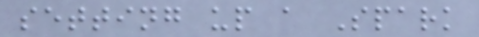setting up a Spark
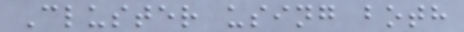Cluster using both
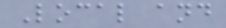Local and
